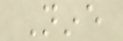Nine
